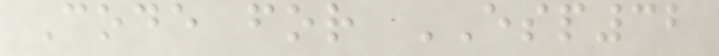Code for ESP32
